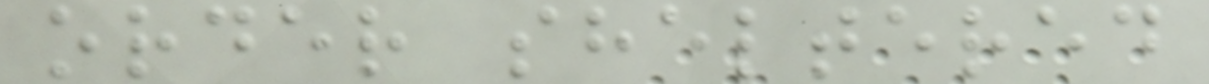order sheltered
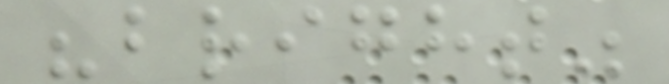"bright"
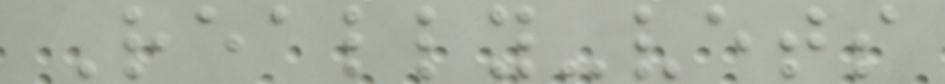Really-vets
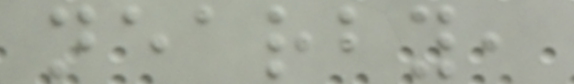nearby,
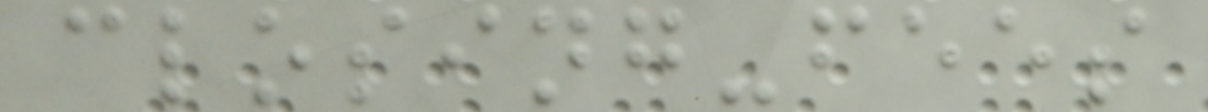closing-fees
